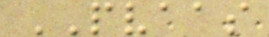PVAAS
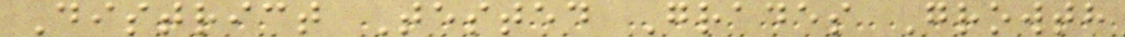District Tested Grades Growth
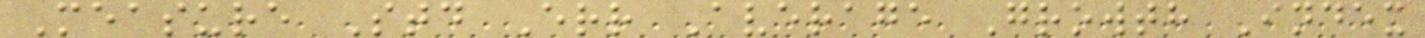Measure Std Err Average Growth Index
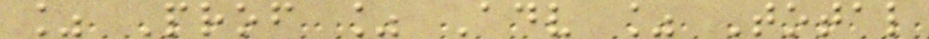% Prof % Adv % Total
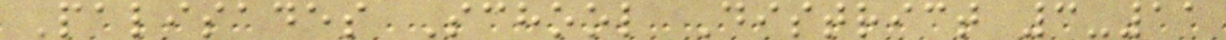Palisades School District 3-11
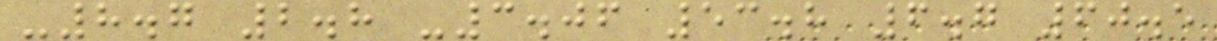-8.7 2.8 -3.06 53.8 6.7 60.5
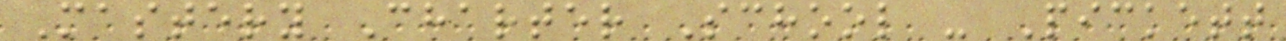Mastery Charter School - Pickett
